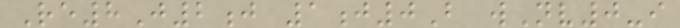Re8J2j 1j0B wNv0-i
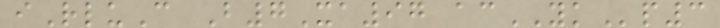iRluC B7Xa97 acYKp3
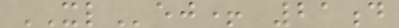XLej+ 21d
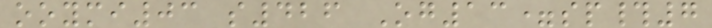ooymi03 s426 Og13=sp#7
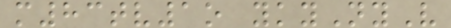m83tv1o ykyNyV
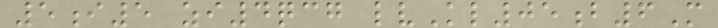5i5 zi4qcg lvKl05b6M
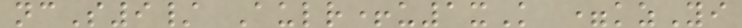ncS9/ Aulr+u1xK =kzYi
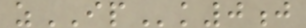zIPk0j
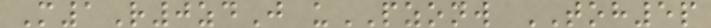M1R0zdJ uPZONW TOH5p
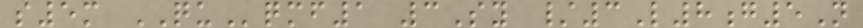s5m QUqmf1 3Sy /3L8g5N
